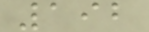192
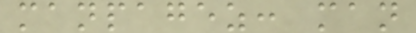manpagez: man
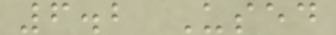6.2 Used
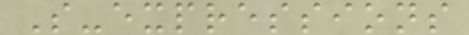S-expressions
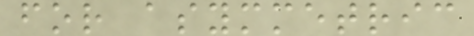for asymmetric
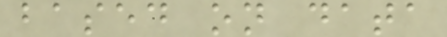based on data
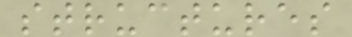structures
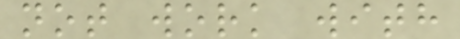not work with
